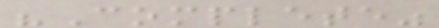"Complete"
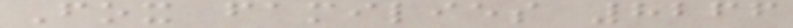Fox families 8266
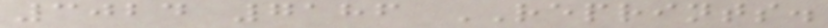3024 7186 REPRINTS.
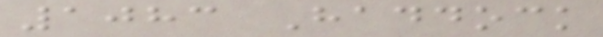1083 Haddock
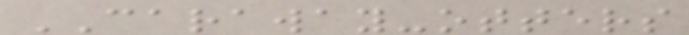CARAWAY-otters
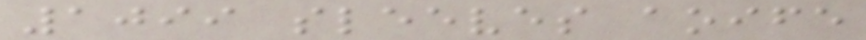1099 sleeves aoife
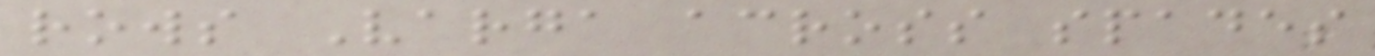rows Varga across spades
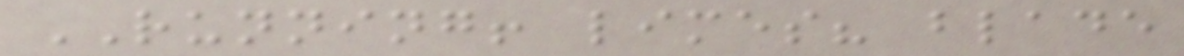RUNNING! limes? blade
